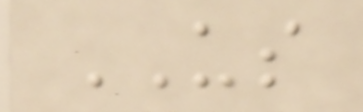US
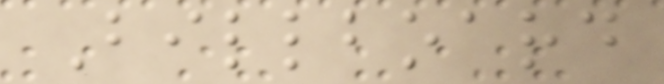Billboard
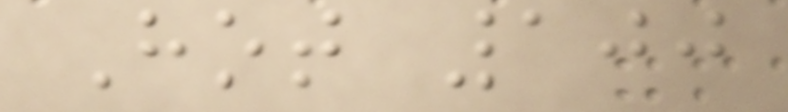Hot 100
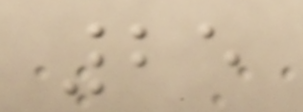25
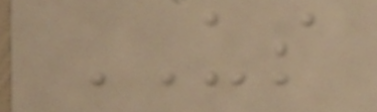US
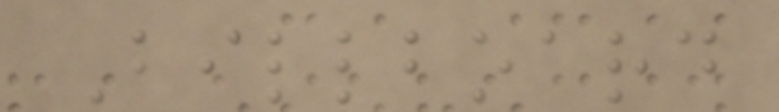Billboard
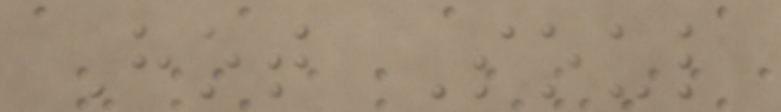Hot Soul
